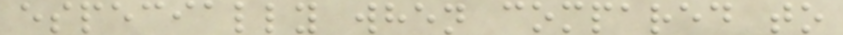especially when compared to
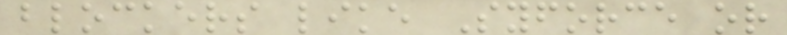blockers like Syforce or
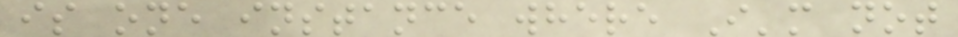is one instance where I'm not
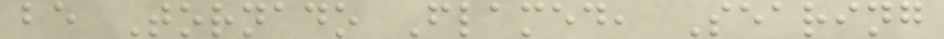be Tornado Flamed, Searing
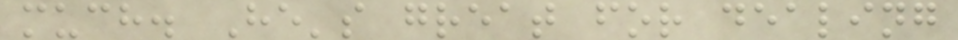much. He's great for dealing
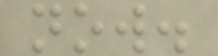now.
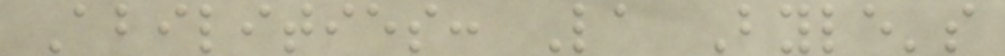Abilities: La Byle's
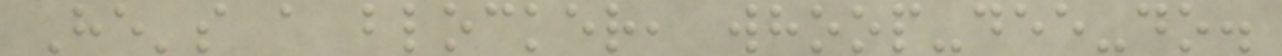He's a blocker, whoop-dee-do.
